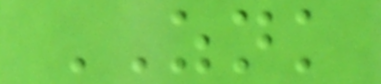ZNK
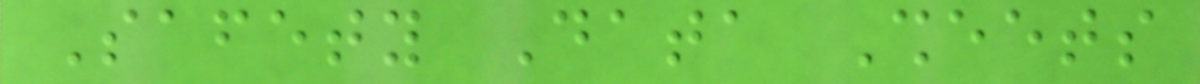Safety Data Sheets
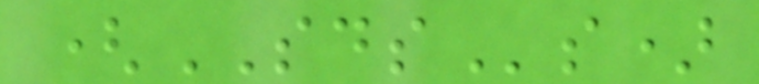(SDSs)
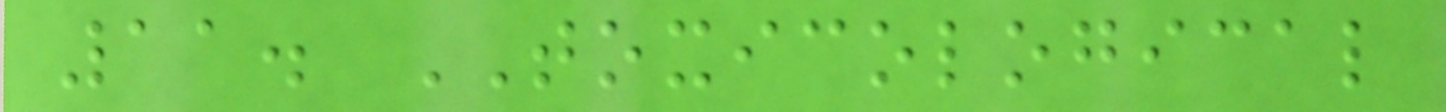11. TOXICOLOGICAL
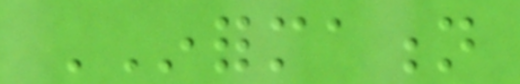INFORMATION
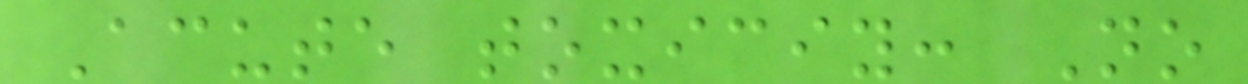Acute toxiciy: No
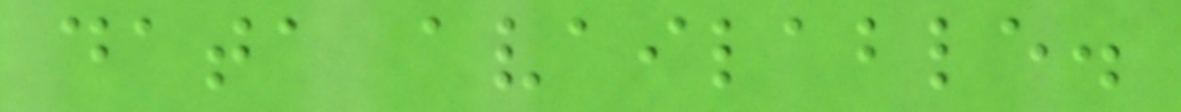data available.
